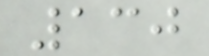130
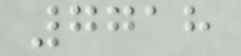7718
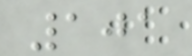101
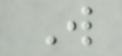W
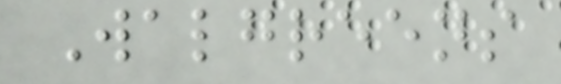Walgreens
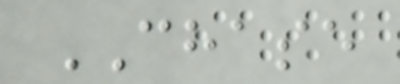CHASE
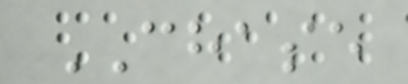CHASE
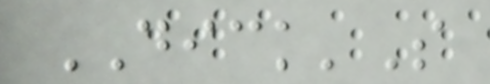DICK'S
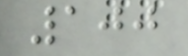100
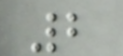2
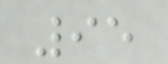95
